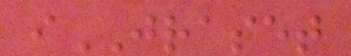iJRASET
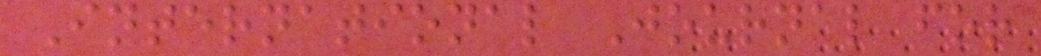International Journal for
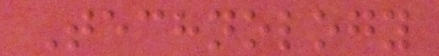Technology
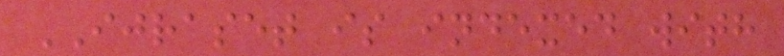IJRASET is indexed with
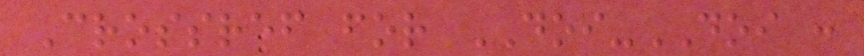Crossref for DOI-DOI :
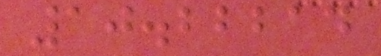10.22214
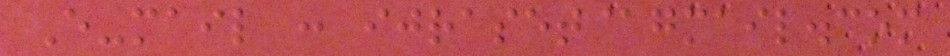E-mail : ijraset@gmail.com
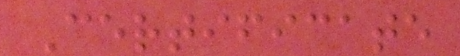Certificate
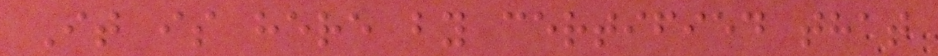It is here by certified that
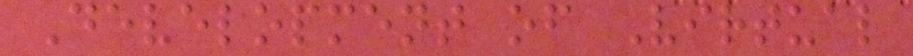Development of Virtual
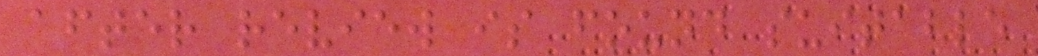after review is found suitable
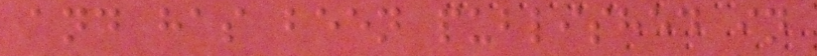and has been published in
